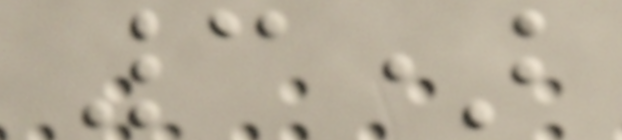3)
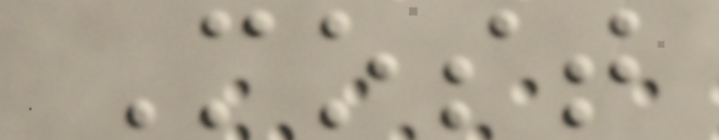Most
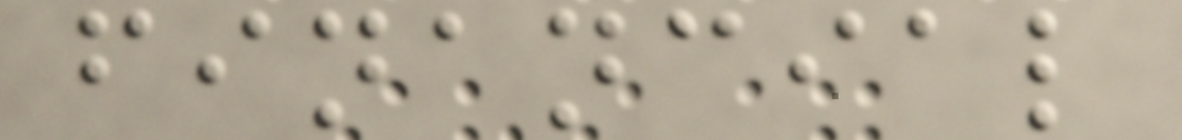financial
